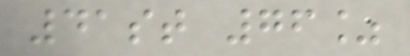41st 76%
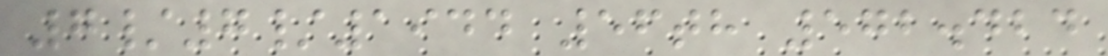7/7/1944 56th 572.424
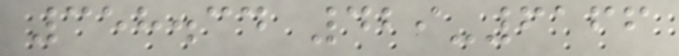358.34 429-6166
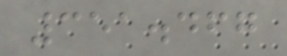351.467
